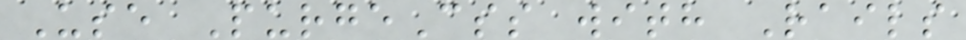Use PurgeCss with Rails
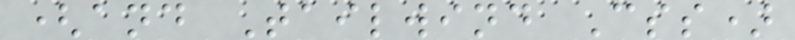(and Tailwind Css)
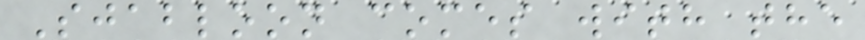Sjabloon comes with the
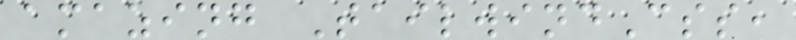amazing TailwindCss,
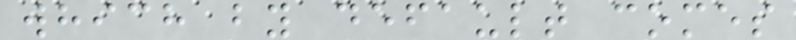which by default comes
